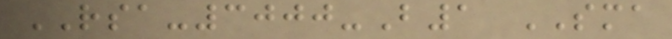RSA-3000-B1 SMA
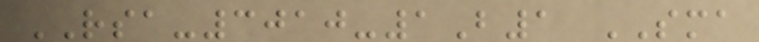RSA-3010-1B1 SMA
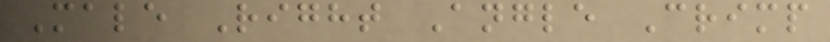Male Right Angle Crimp
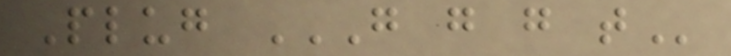Plug G G G T
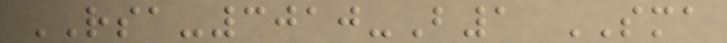RSA-3010-B1 SMA
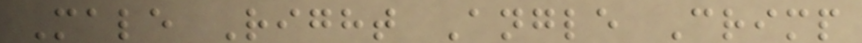Male Right Angle Crimp
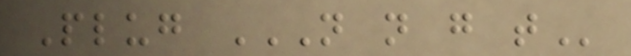Plug N N G T
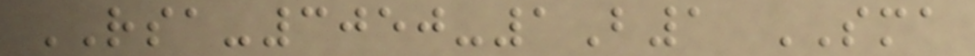RSA-3050-1B1 SMA
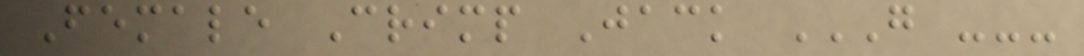Female Crimp Jack G ---
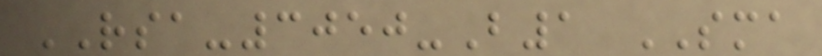RSA-3050-B1 SMA
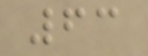63
